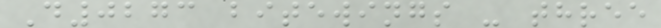D0273 bitewings - three
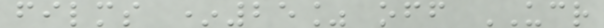films *25% off UCR
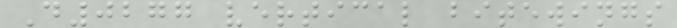D0277 vertical bitewings
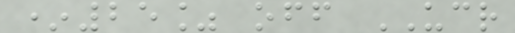*25% off UCR
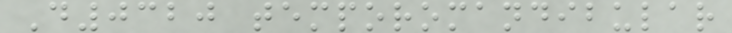D0320 temporomandibular
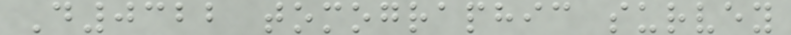D0322 tomographic survey
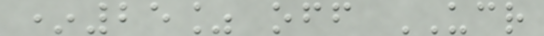*25% off UCR
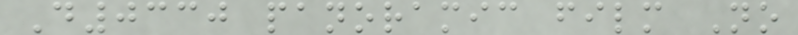D0330 panoramic film No
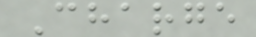Charge
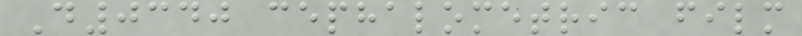D0340 cephalometric film
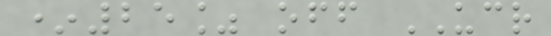*25% off UCR
